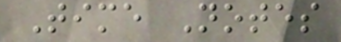Time Notes
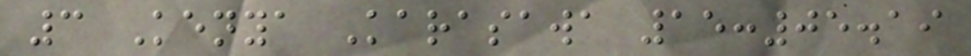3 Kenya Karasawa 15:05.19
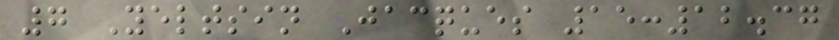7 Yeltsin Jacques 15:12.37
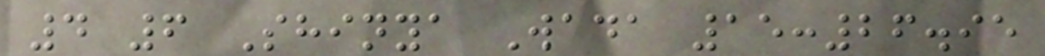4 6 Shinya Wada 15:26.95
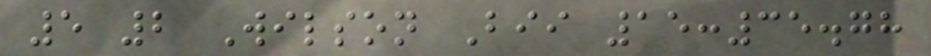5 2 Wilson Bii 15:35.78
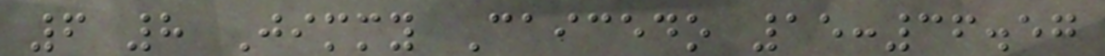6 8 Jimmy Caicedo 15:36.57
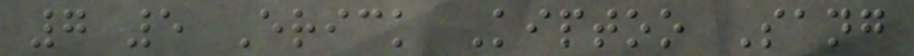7 5 Erick Kiptoo Sang
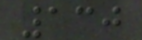130
